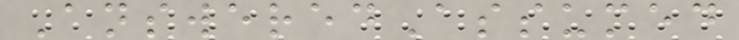AnsweredAssumed
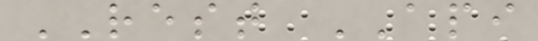REST API
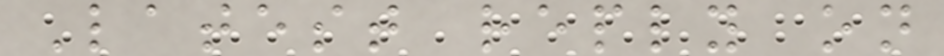Latest reply on
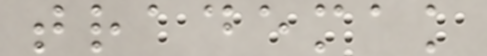trademak
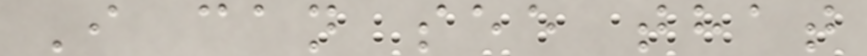I can see that
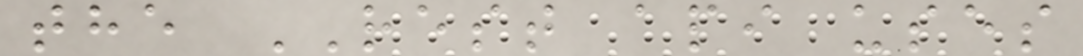the REST api uses
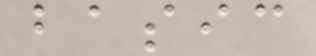basic
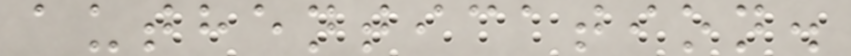authentication.
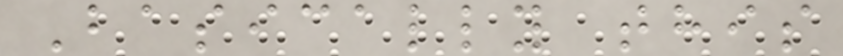Basically this
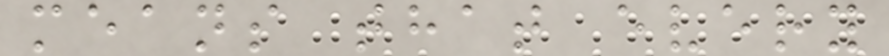means that every
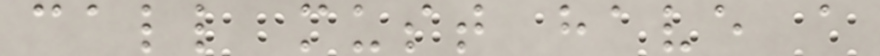call must have a
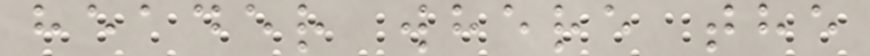header where the
